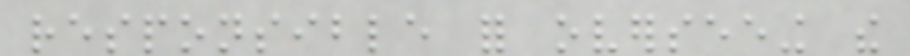responsible for overseeing the
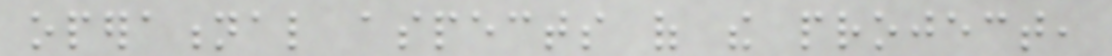operational aspects of the project,
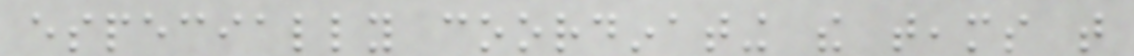especially coordinating the teams that
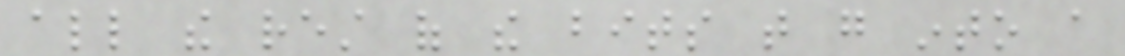all the rest of the bits that go into a
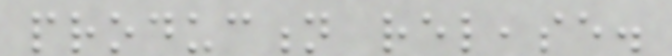production release.
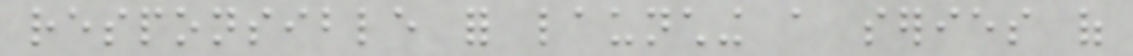responsible for launching a series of
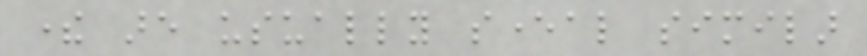there are usually several similar
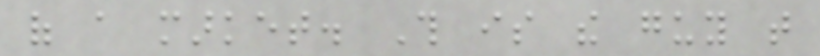of a market. This is the guy that
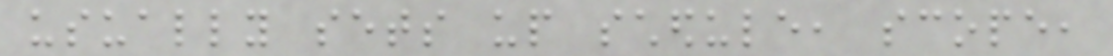usually sets up schedule, scope,
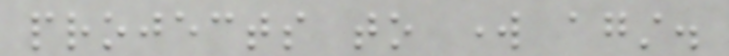projects to work against.
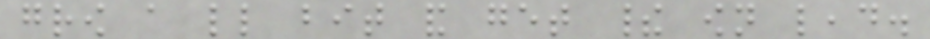grow a little bit and get their own lead.
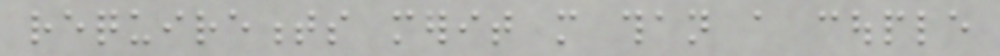requirements merit more than a couple
